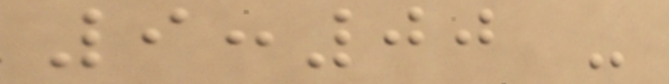9:00 -
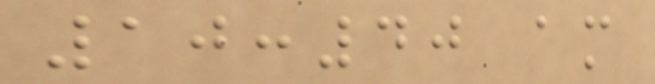10:40 am
